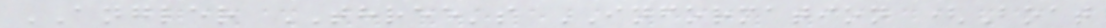ANGLER THREE's INFORMATION (Boat
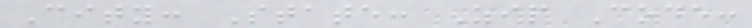City: State: Zip Code:
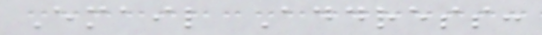Email Address:
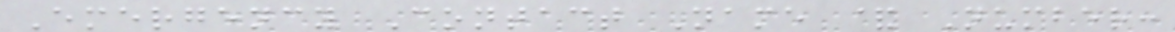Emergency Contact Name & Number:
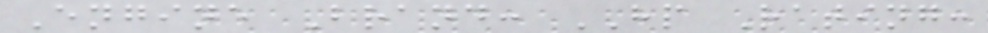Engine Brand: HP Rating:
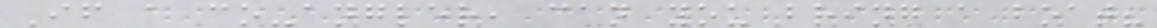If a co-angler, can you bring a boat?
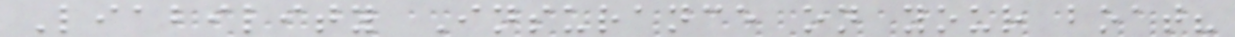Liability Insurance on your boat?
